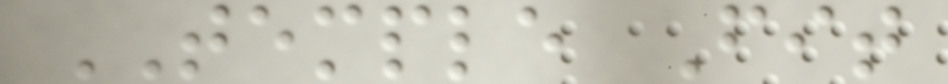TEMPLE Fit
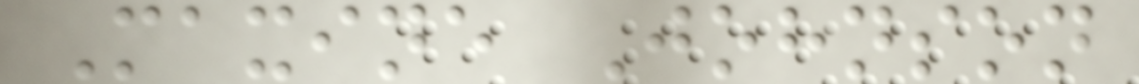Maxine Johnson
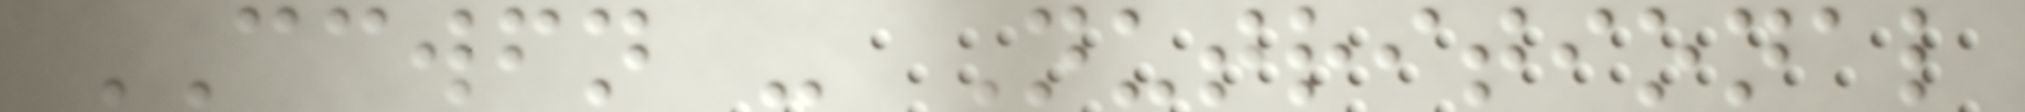CCWFN - Nutritional
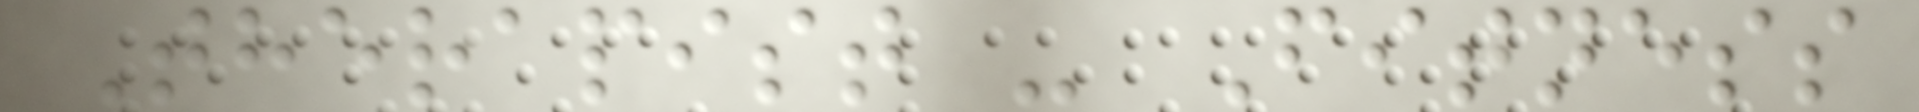Therapist - Fitness
